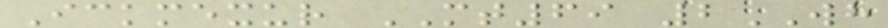Ickmexur MT69 2WH
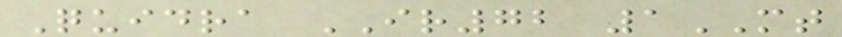Quidra IR72 1MT
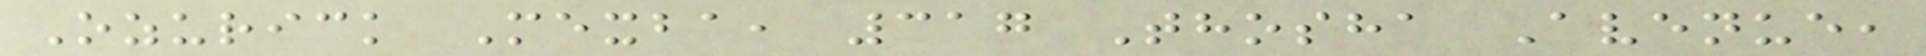Ozurick Mexba, 317 Thosha Avenue,
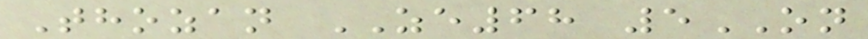Thozan ZE68 5ON
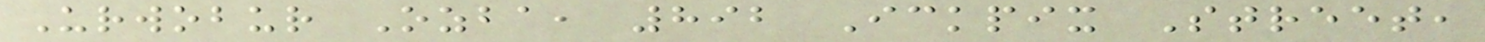Urwobur Ozba, 892 Ickpix Street,
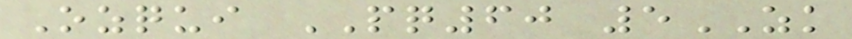Ozqui PQ60 5ZK
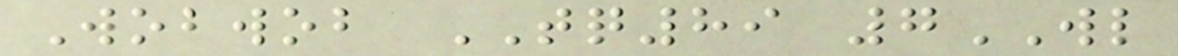Wobwob TQ89 7WL
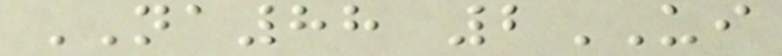NA88 2UI
